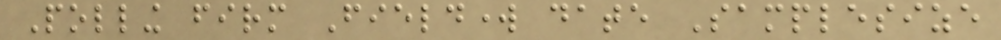Polling firm Fieldwork date Samplesize
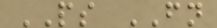PS FN
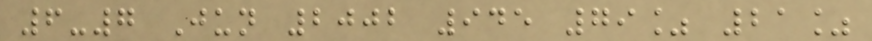6-7 Jun 2002 945 79% 21%
